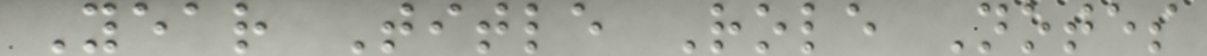Year Title Role Notes
